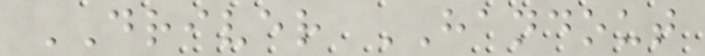DRIVER HANDOUT
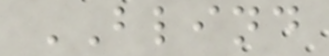BLIND
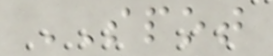SPOT
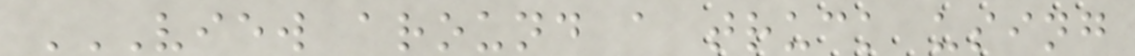VIEW AROUND A TRUCK USING
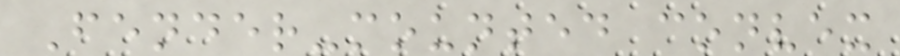Fender-mounted convex
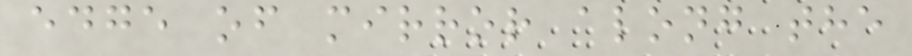edge of mirror along the
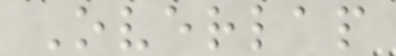Overlap
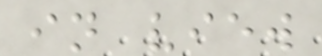in view
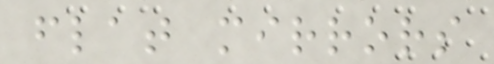flat mirrors
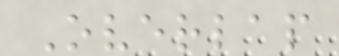Overlap
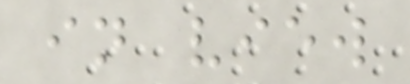in view
